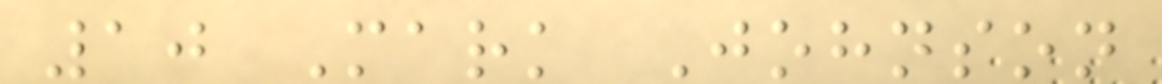10 Mark Johnson
